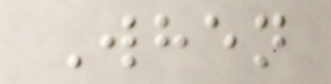When
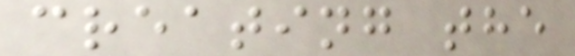creating the
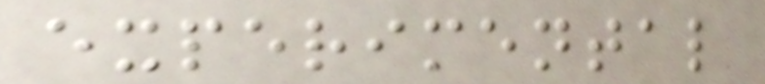experimental
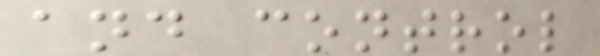and control
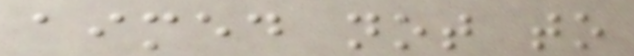aimed not to
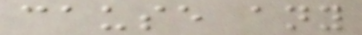cause any
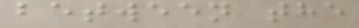between the
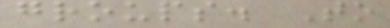groups. To
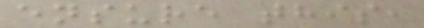ensure this,
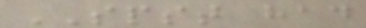SPST had
